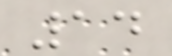14
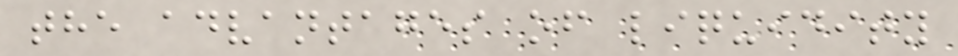the advantages of liquidity
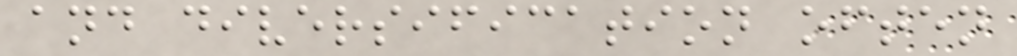and diversification often
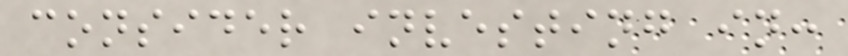consider investing in:
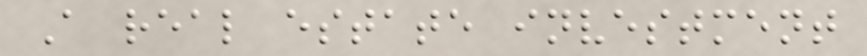A real estate investment
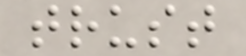trust
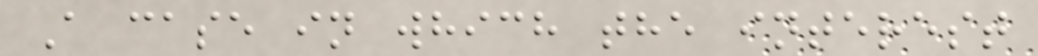A case in which the interest
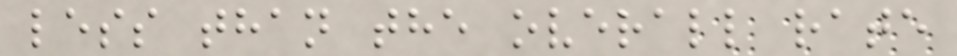less than the overall rate
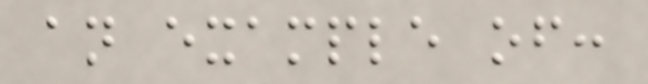an example of:
